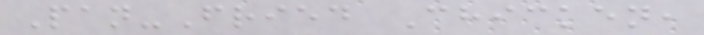Pan-Fried Chicken,
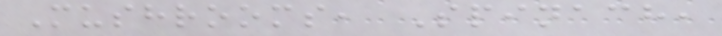Mushrooms, Spinach,
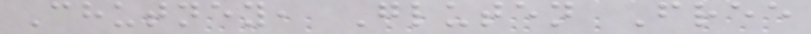Chutney, Gluten Free
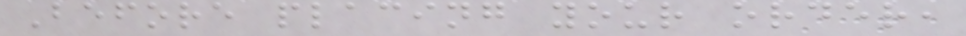Before placing your order,
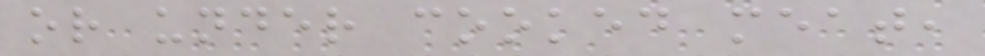or under cooked meat,
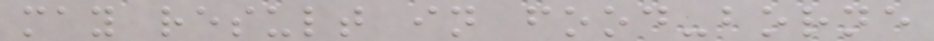may result in food-borne
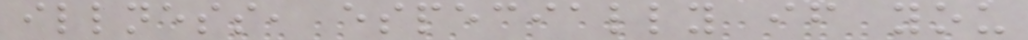illness, especially if you
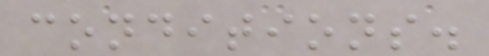conditions.
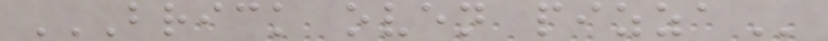BRICK OVEN PIZZA
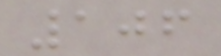106
